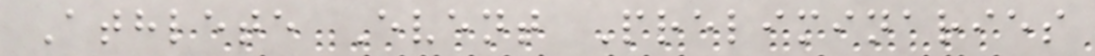Athlete Event Preliminaries
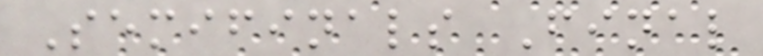Semifinals Final
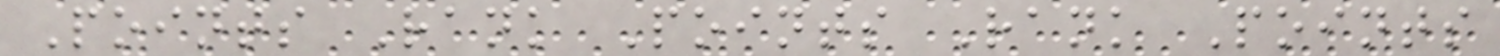Points Rank Points Rank Points
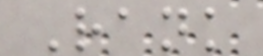Rank
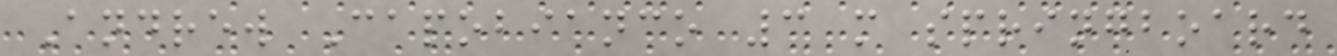Andrew Capobianco 3 m springboard
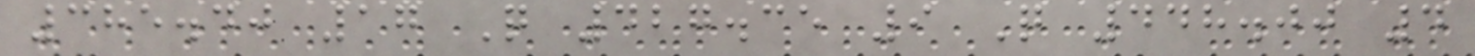385.40 17 Q 427.35 9 Q 448.00 4
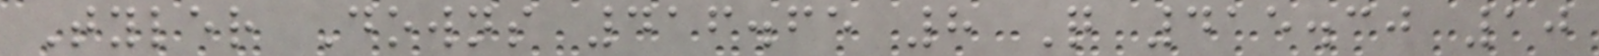Tyler Downs 416.65 8 Q 415.30 10
